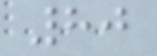80
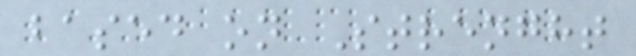based on Strenght
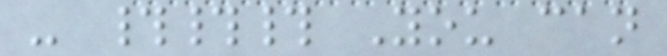- ### You can
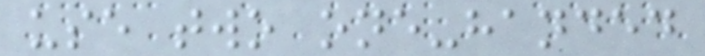use two one-handed
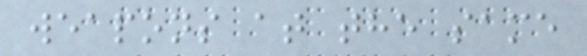weapons at the same
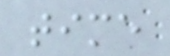time
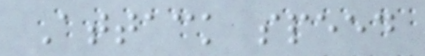Attack speed
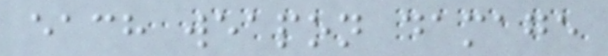each weapon damage
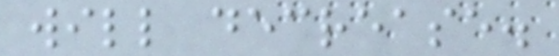will decrease.
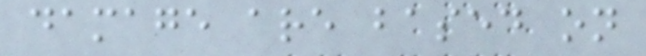damage are based on
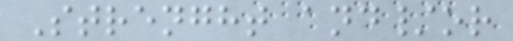Strenght and/or
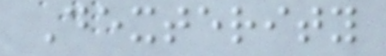Dexterity
